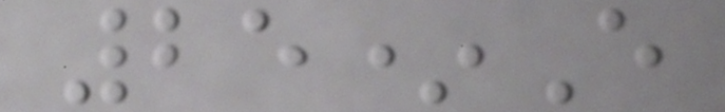25*E
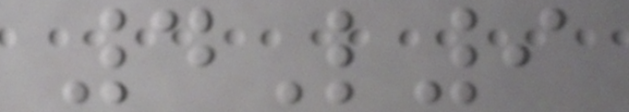4L9
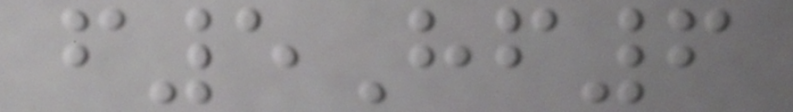f5Hf6
